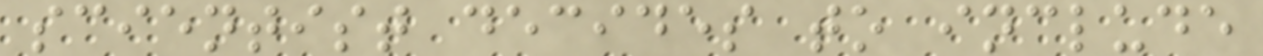scientist decides to include
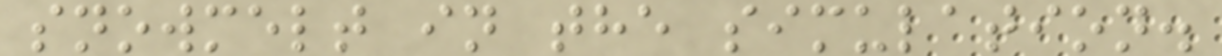snowmelt in the simulation.
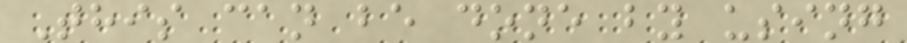This can be done by using
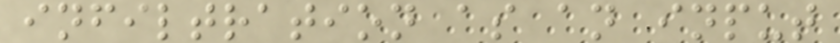infiltration as an input
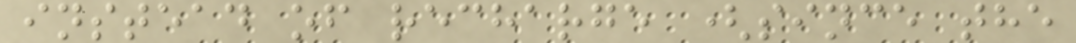instead of recharge (since the
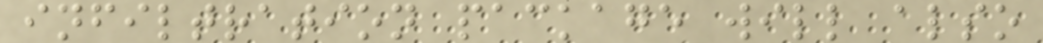infiltration package will also
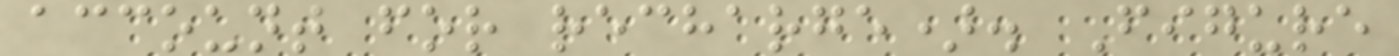account for recharge). Figure
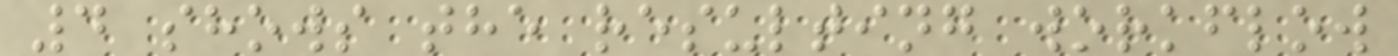4 shows the resulting workflow
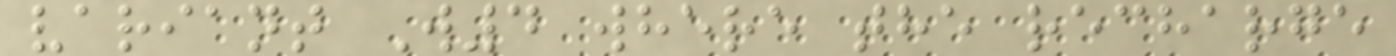variant W4 where the recharge
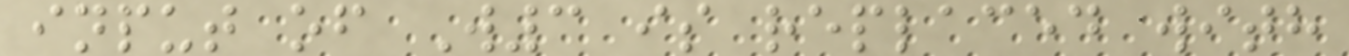input of W3 is replaced with
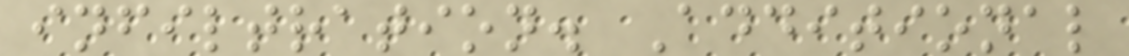infiltration. Additional
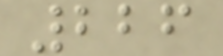226
